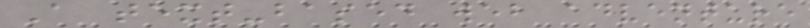A text-based web adventure
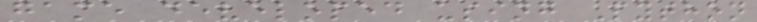game developed using Python
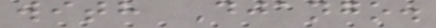with Django.
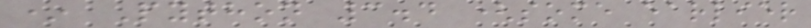* Python 3.4 (some earlier
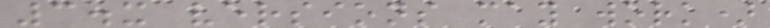3.x versions may work)
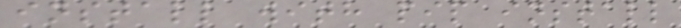install with pip install
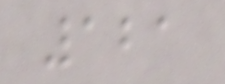121
